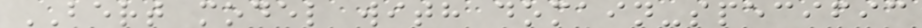BERT model with domain-specific
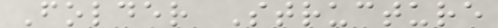Folder Structure
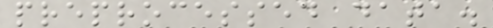preprocessed data.
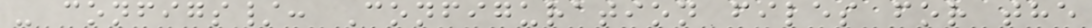- configs/: Configuration files for the
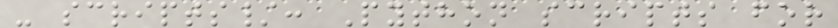- scripts/: Python scripts for
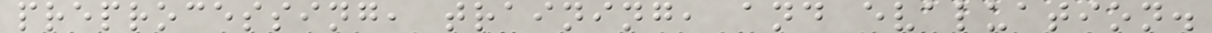preprocessing, training, and evaluation.
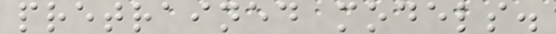pretrained models.
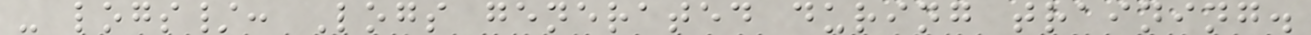- logs/: Logs generated during training.
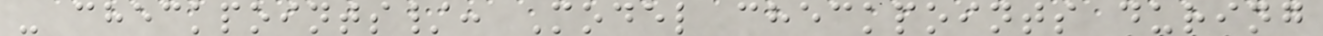- checkpoints/: Model checkpoints during
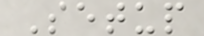Setup
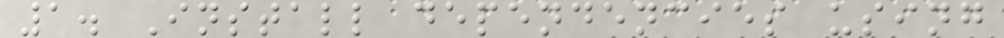1. Install dependencies using
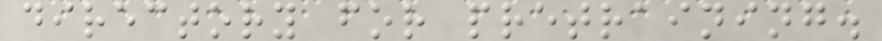directory for pretraining.
